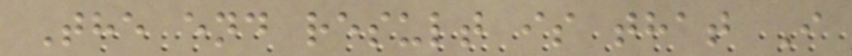The end result is that I
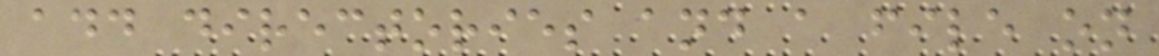add directories and a file on
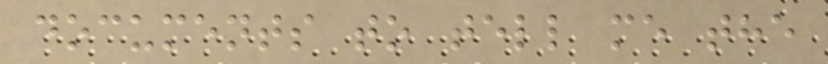documents to tell me the
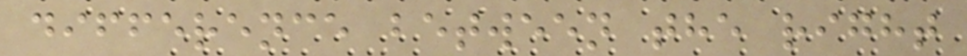difference between the right
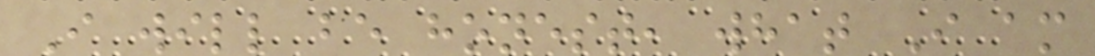I will be honest, what I am
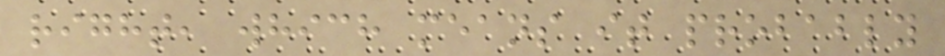right, which means it probably
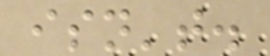isn't.
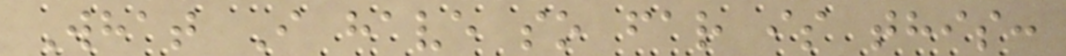What I have so far is this:
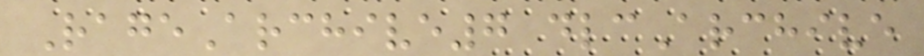RageArchive7 dlcArchive
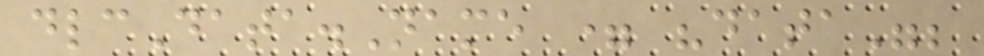dlcData.Name = "data";
